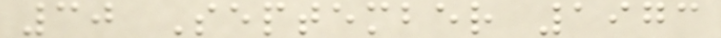30 September 1973
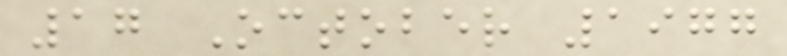17 October 1977
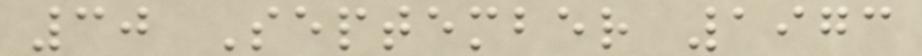30 September 1973
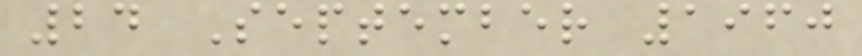24 September 1960
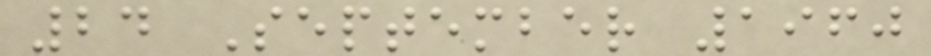24 September 1960
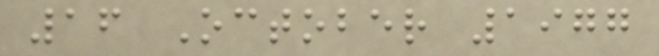16 October 1977
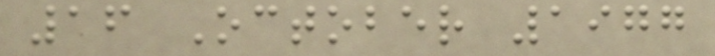16 October 1977
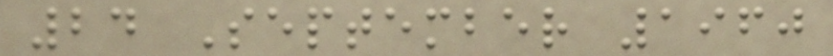24 September 1960
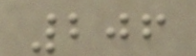206
